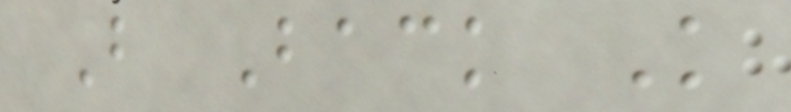B Back K
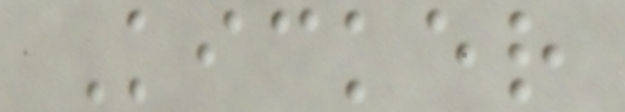Kicker
